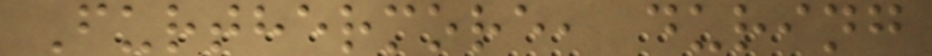Furthermore, during
